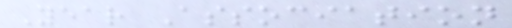Year Association
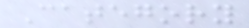Category
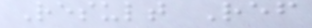Result Ref
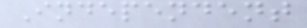Independent
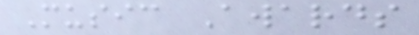Music Awards
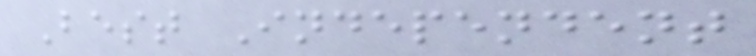Best Independent
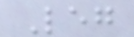Leg
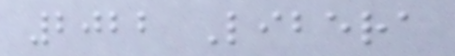2022 Libera
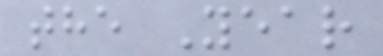the Year
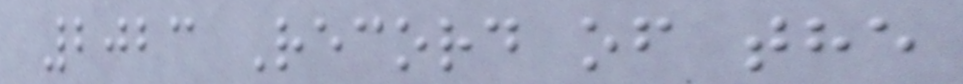2023 Record of the
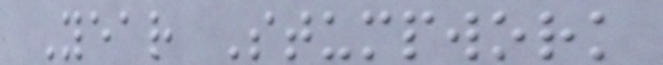Year Stumpwork
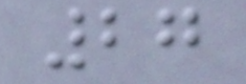27
